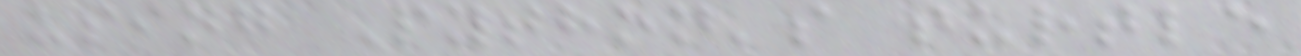using Python's turtle
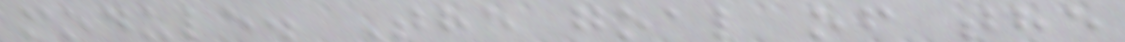module. The goal of the
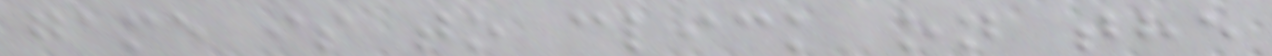game is to click on the
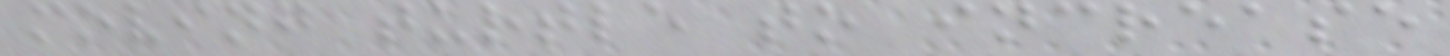moving turtle to increase
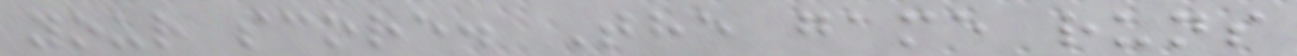your score. The game runs
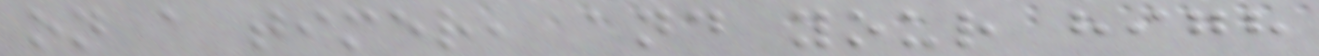on a timer, and your high
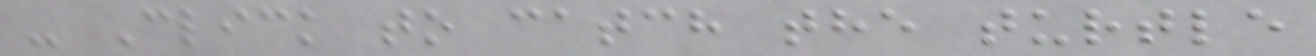- Click to catch the turtle
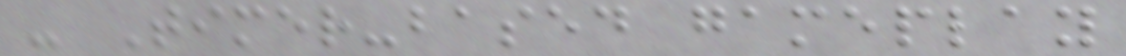- Timer-based gameplay
